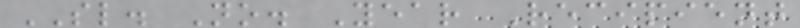SL. No. Year Recipient
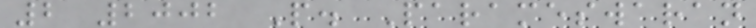2 2002 P. Parameswaran
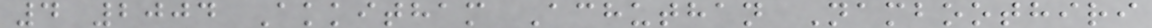4 2004 Akkitham Achuthan Namboothiri
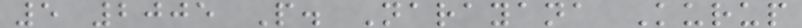5 2005 P. Narayana Kurup
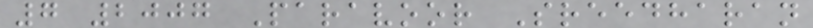7 2007 Paravoor Sreedharan
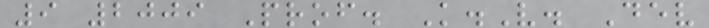9 2009 Prof. K.V. Dev
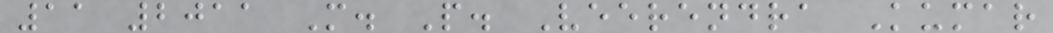11 2011 M. P. Veerendra Kumar
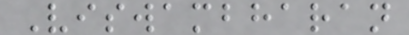Viswambharan
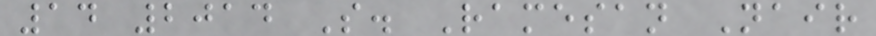14 2014 S. Ramesan Nair
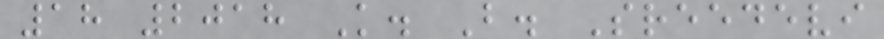18 2018 K. B. Sreedevi
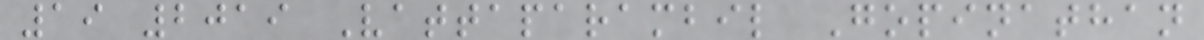19 2019 Vattaparambil Gopinathan
